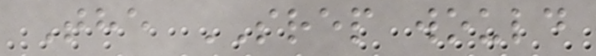The SREP would
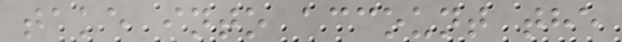take into account the
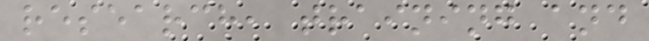research, training and
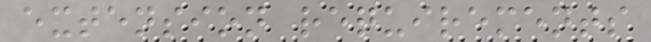extension requirements
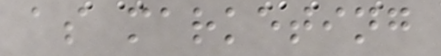as marketing
